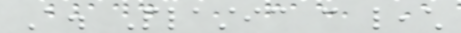A. Plastic can leach
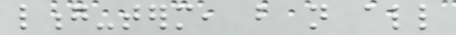long-term, but not all
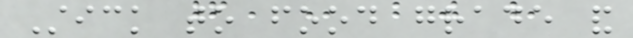Stick to food grade and
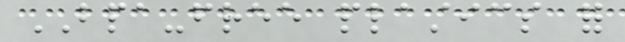BPA-free plastics for
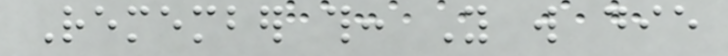Remember this: You will die
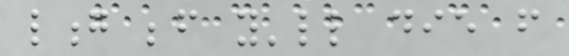long before you'll die from
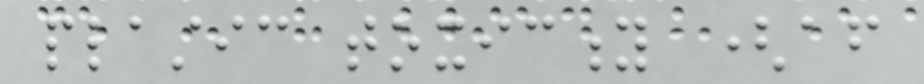plastic toxicity (after
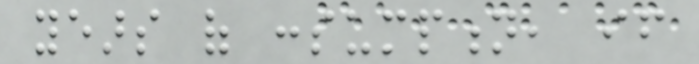years of consumption, if
